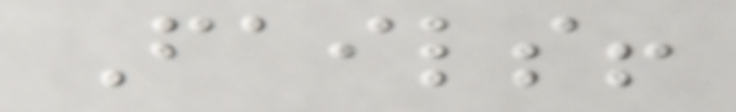Fails!
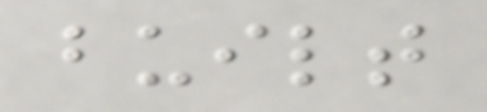built
